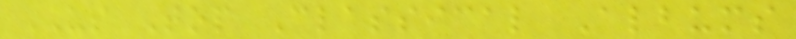US Top Classical Albums
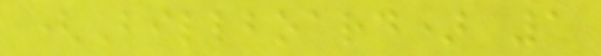(Billboard) 1
